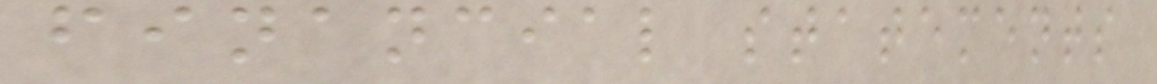financial statements
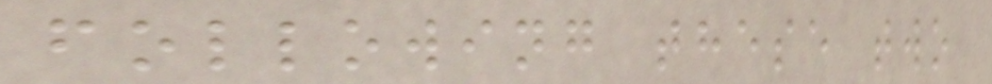following these two
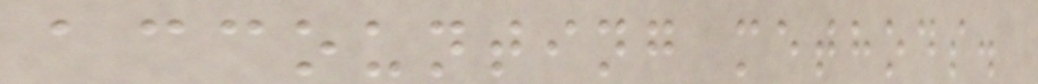accounting methods.
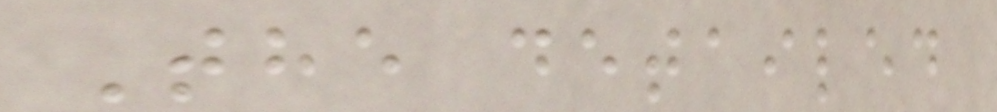The detailed
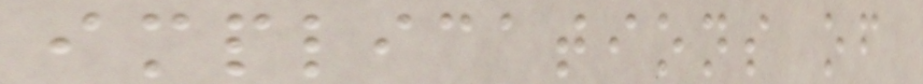implications of
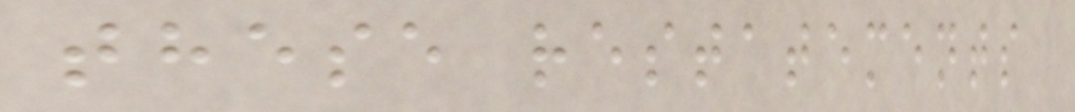these restatements
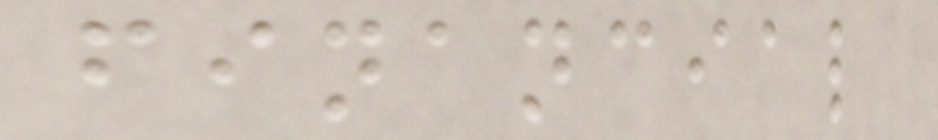financial
